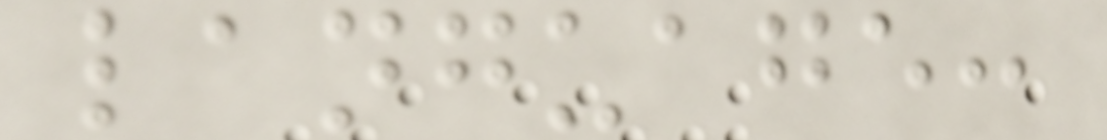language:
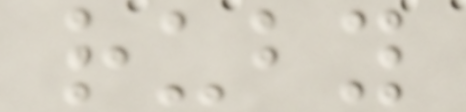ruby
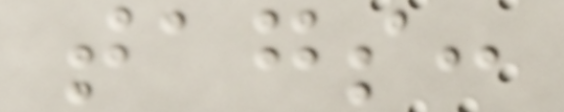tags:
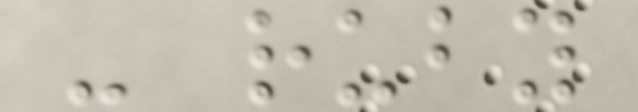- ruby
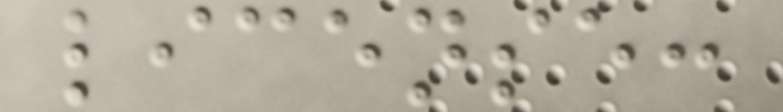license:
